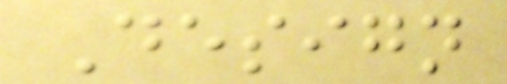Design
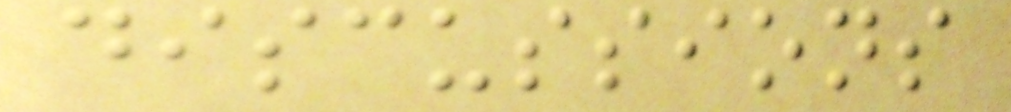discussions
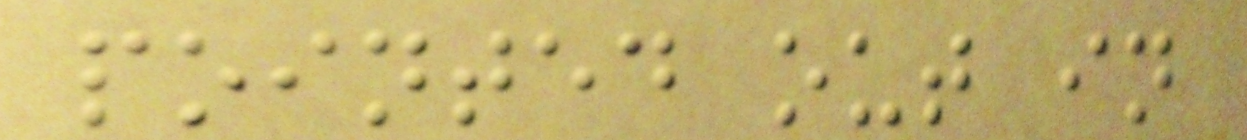pointed out in
